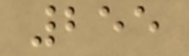255
